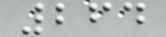264
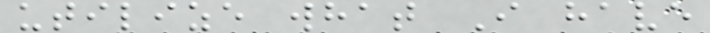utilize what I have
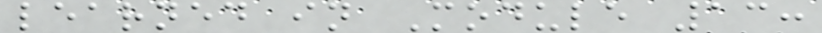learned in Module 13:
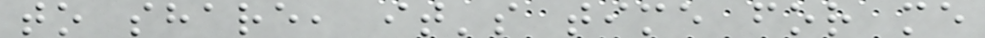to share, it's time for me
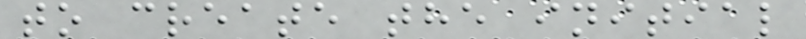to create the initial
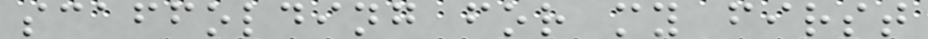scaffolding for my first
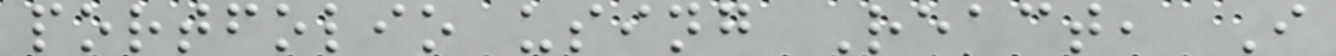portfolio using React, I
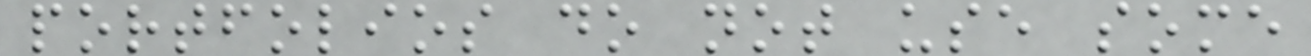portfolios do not use some
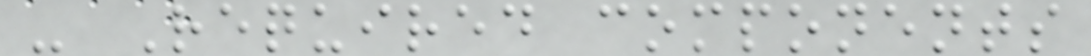- Required components
